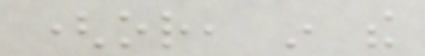(or, in the
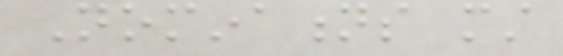Nominations must
